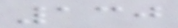130
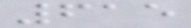615
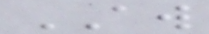AW
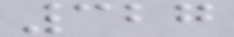327
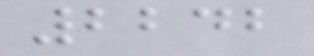2242
